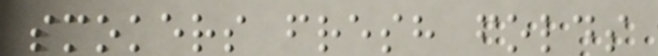smokers fresh folds
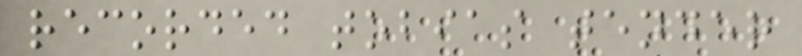recorded tobias tender
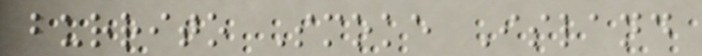burrito Smoke Island
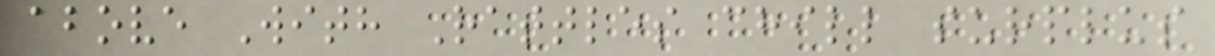above With Rattles chill surplus
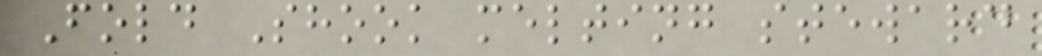Fold Shook melting steward
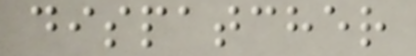dispatcher
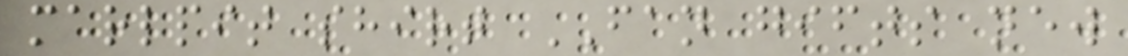marlpit shirt FAN gifts new
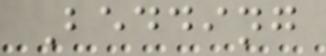Bedding
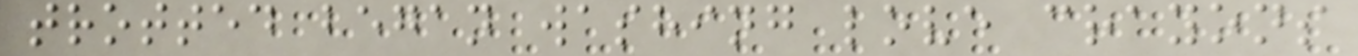trotted began washing love crayons
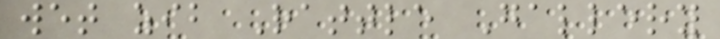wet zib Rattle Gallery
